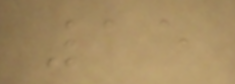15
